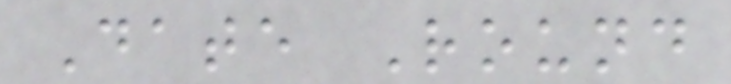Date Round
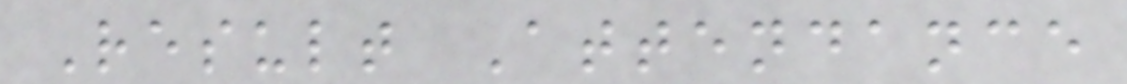Result Attendance
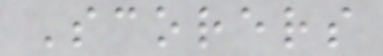Scorers
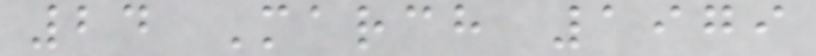24 March 1979
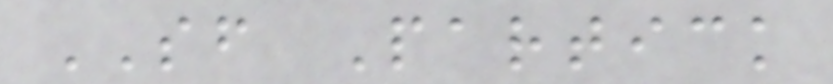SF Partick
